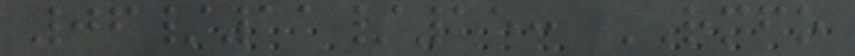06/11/15: RMFO
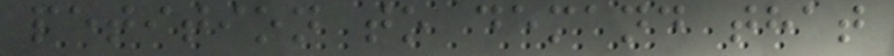petition to demand that
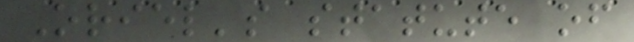Oriel's statute of
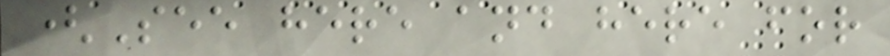(See here and here for
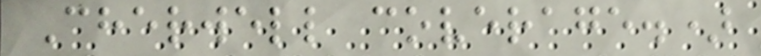Cherwell coverage.)
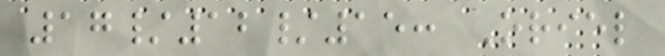17/12/15: Oriel
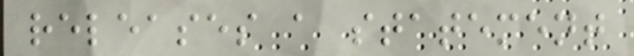releases a statement
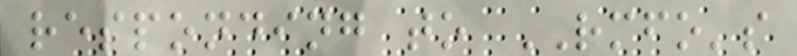responding to RMFO's
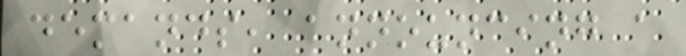demands, announcing a
